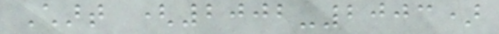Chart (2002-2003)
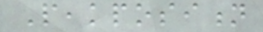Peakposition
